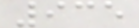935
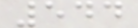544
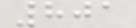801
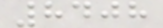8408
